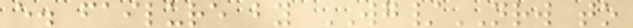e. failure by WG/NRW to
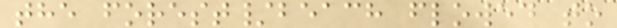the forest/beach flowed to
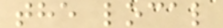the local
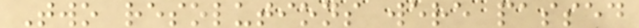Two resolutions were passed
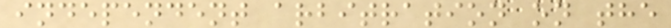independent arbitration on the
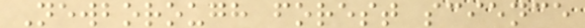Newborough forest science
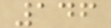146
